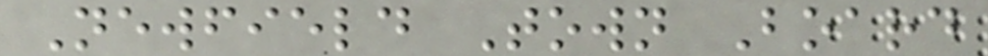Newfield Town Board
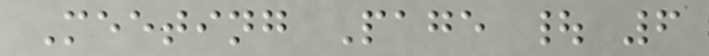Meeting Page | 6
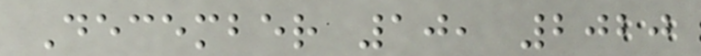December 10, 2020
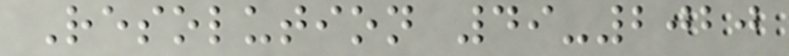Resolution 49-2020
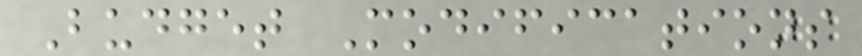Budget Modifications
